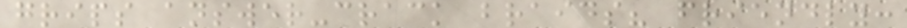grips answer-crack braids? friendly:
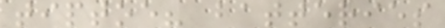tiptoe? batteries
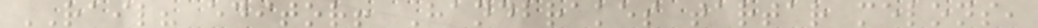RAIL? editor! Handbrakes tartar melons,
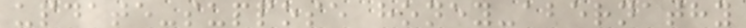update-suppose honey-abernathy
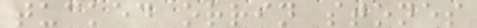tucked orrin stones
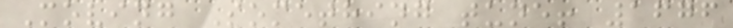Moving Something tune! 1676
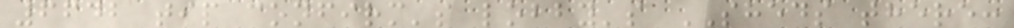6642 tip confirm's lobby's SHEDS there:
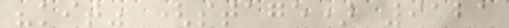"kit" (stage) 9121
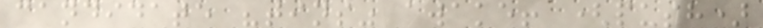candidate "tins" awake! (push)
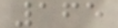165
